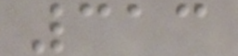313
